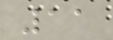11
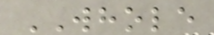WHOLE
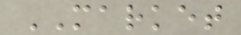MARKET
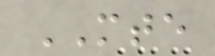MTE
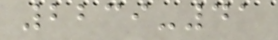2239-41
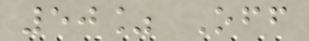50% Off
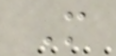M
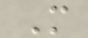M
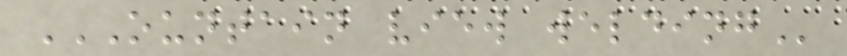OUNTAIN VIEW WELDING
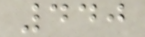440
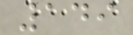149
